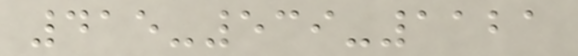415-539-1121
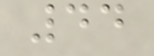44
